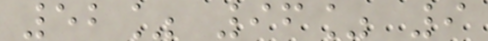52% 96% 9
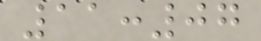11:07
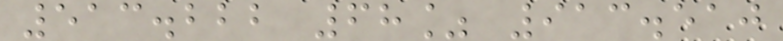513.222 68% 913.510
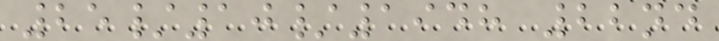25/10/1948 22nd
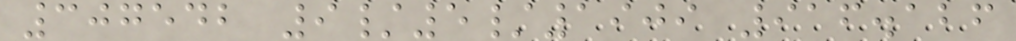307542 9/5/1909 916.126
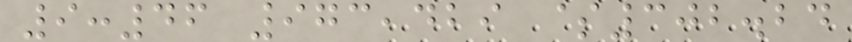9:46 973,429 $302.24
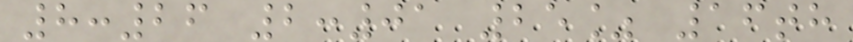8:26 2:01 25% 16th
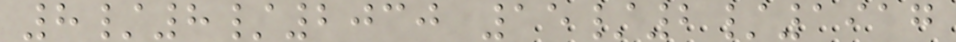8/8/2030 15/2/1917
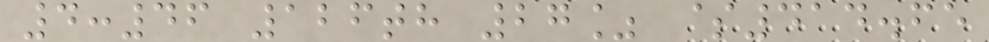4:46 126th 27% $414.65
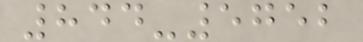844-5752
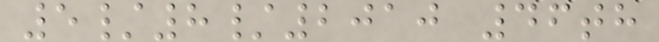5/8/2010 46th
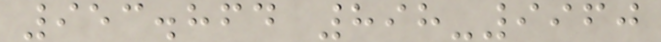953.864 898-9960
